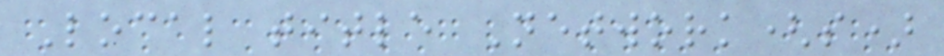Local title Network(s)
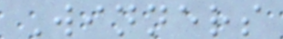Winners
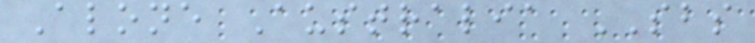Alone Australia SBS
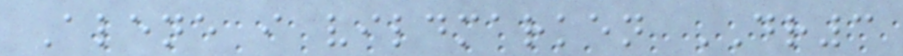Alene i vildmarken DR3
